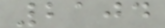2104
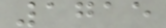1715
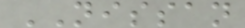NISSAN
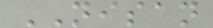NISAN
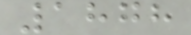1878
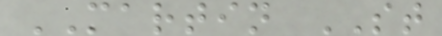MARTIN ST
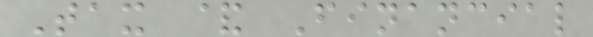Tax & Financial
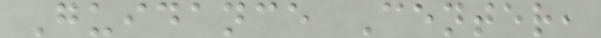Guidance Center,
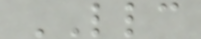LLC
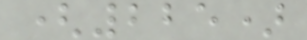(225)
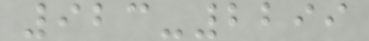923-2299
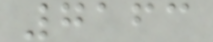7163
